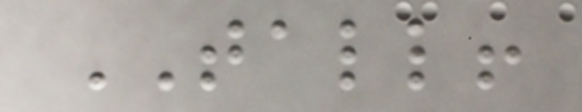TALL!
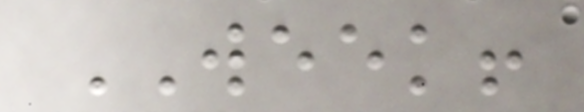WEEK!
